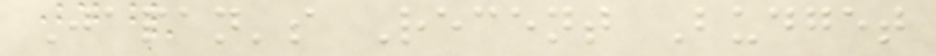Japan's Recent Budget
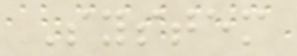System
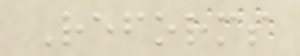Reforms
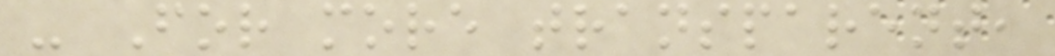- For more transparent,
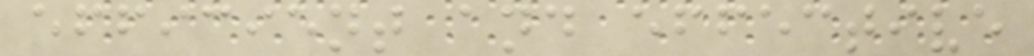efficient and effective
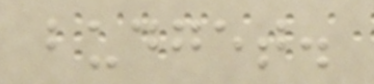budget.
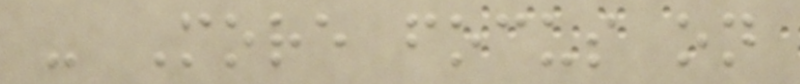- More focus on
